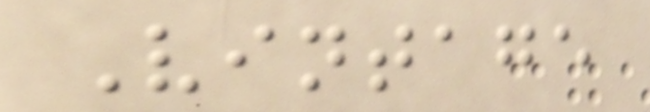Vintage
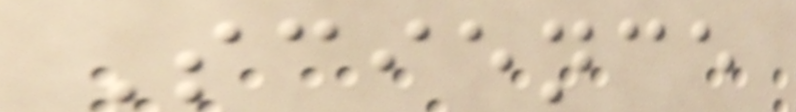Science
